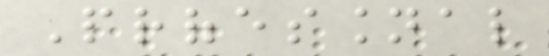Professional
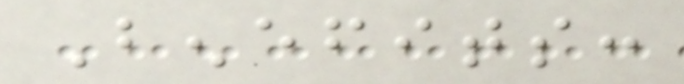Benefits:
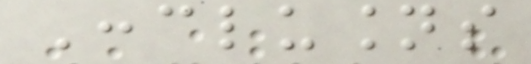Conclusions
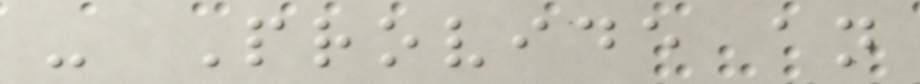- Provide an
